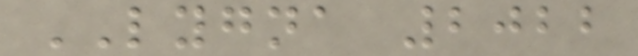LYGNA 2022
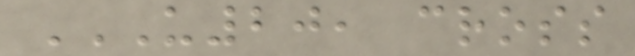U20, CROSS
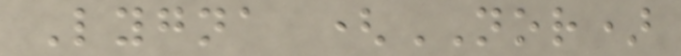Lygna (NOR)
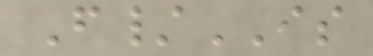F/IS
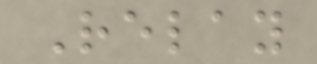Relay
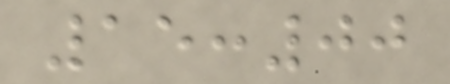15:00
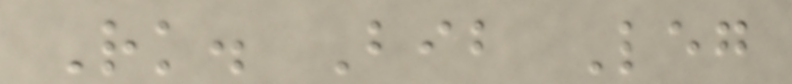Rk. Bib Leg
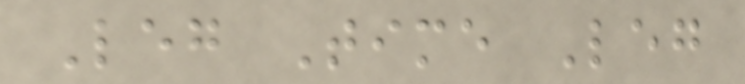Leg Time Leg
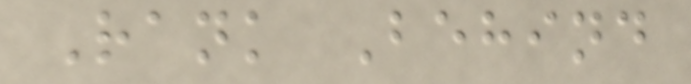Rank Behind
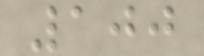100
